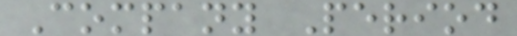Company Period
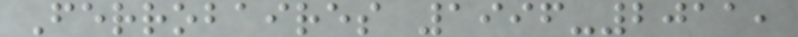Ferrobaires 1996-2011,
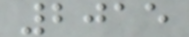2015
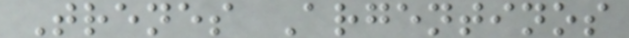Trenes Argentinos
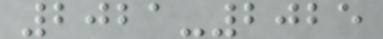2021-2025
